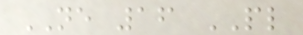NE 16 PL
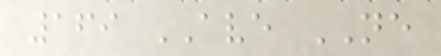169 AVE NE
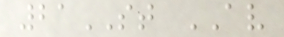21ST AV
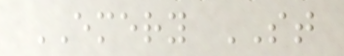EMERY ST
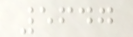5647
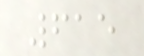615
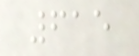615
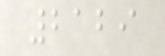2129
